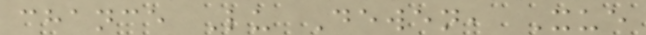chance Lu Dewen, Xue
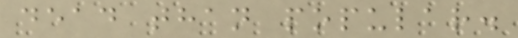dead than popular.
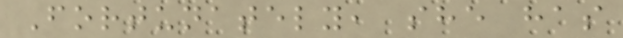Fortunately, she has
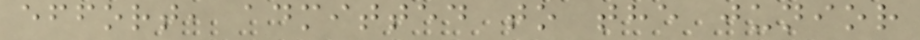effort, admitted to the junior
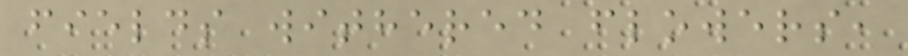fields withered flowers,
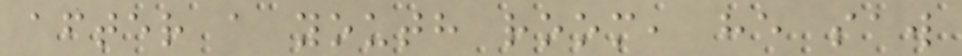after a youth room, he saw
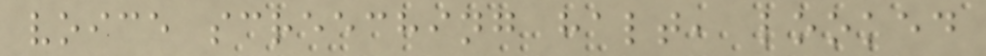voice screeching halt, looked
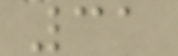31
